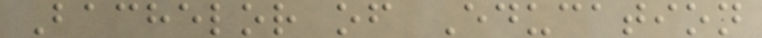Bachelor of Education
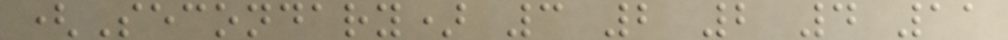(Secondary) 3 2 2 4 11
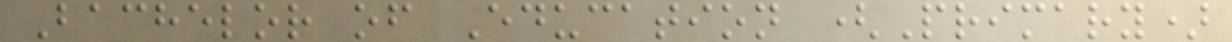Bachelor of Education (Primary)
